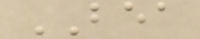BEA
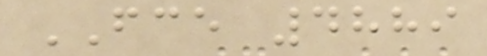FCE 4889
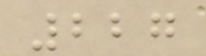227
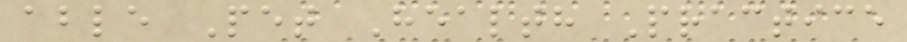able Pet Health Practice
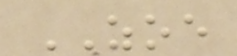ZOE
